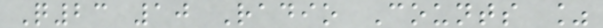Q23 10 Radio Counts %
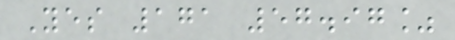Yes 171 57.97%
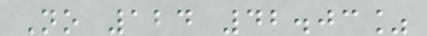No 124 42.03%
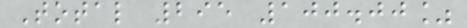Total 295 100.00%
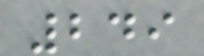249
